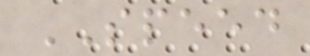SPEED
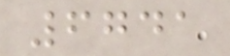6741
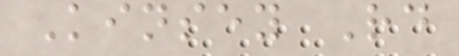Kinsey Rd
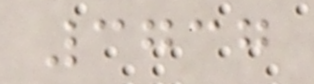3737
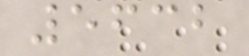5632
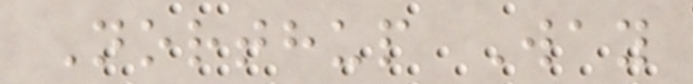Northup Way
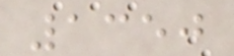1350
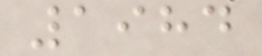1984
